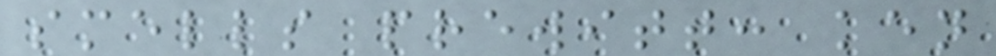smells prewitt: ken
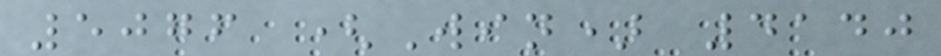5076 (Win) 4140
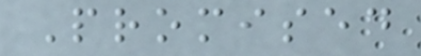Promised
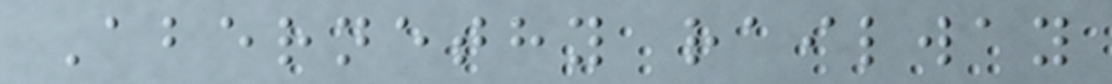Abernethy railway
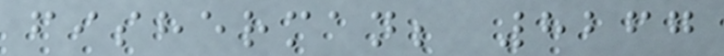fisherman; 8267
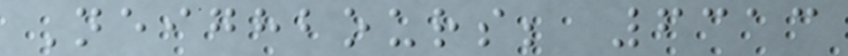Neighbours; 6313
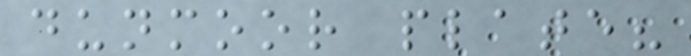dunmoor plate?
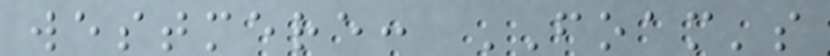westmere: FOAM's
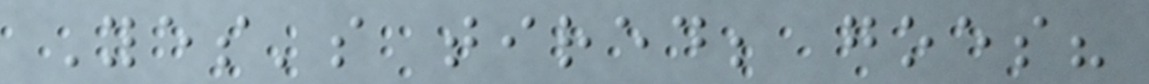Yes's tired; goes?
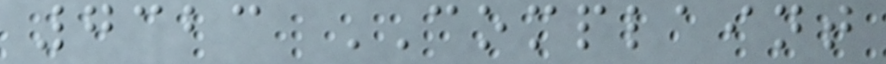7323 COMPLAINT
